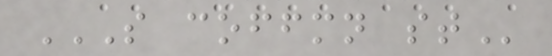S COFFMN ST
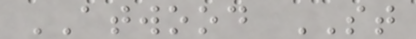ATWOOD ST
